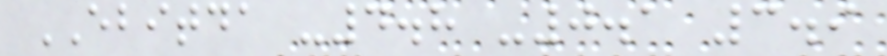EBITDA -4.8 -0.1 3.9
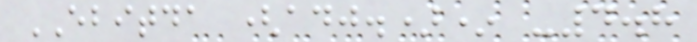EBITDA (adj.)* -4.8
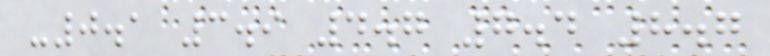-0.1 3.9 4.7 7.4 8.7
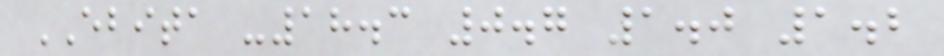EBITA -18.3 0.7 1.0 1.2
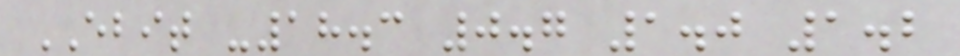EBIT -18.3 0.7 1.0 1.2
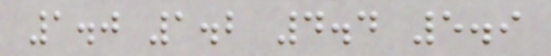1.0 1.2 4.4 5.9
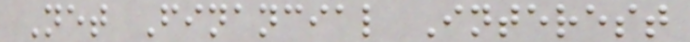Net Financial Interest
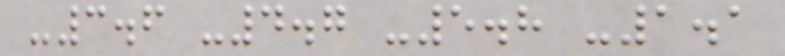-3.6 -4.7 -5.8 -1.1
